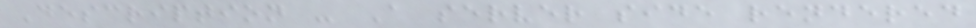Description - A server side rendered
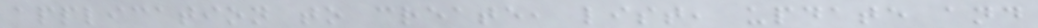application to create, list, update and
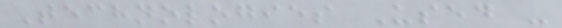Technologies Used -
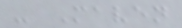- Maven
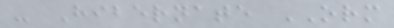- Hibernate ORM
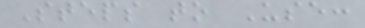Steps to Use:
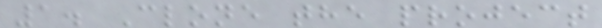1. Clone the project
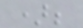);
